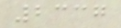2337
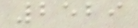2529
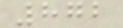872
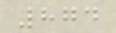874
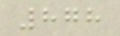878
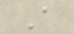A
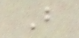B
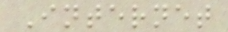Internet
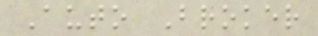Auto Broker
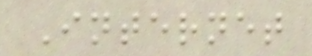Internet
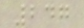247
